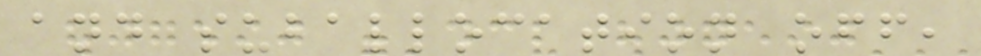and suballocation off,
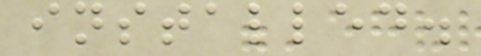installed.
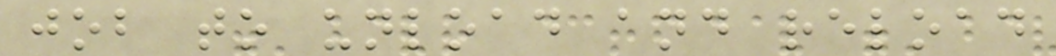job to unload and reload
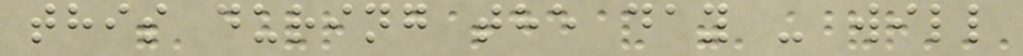this during the day - will
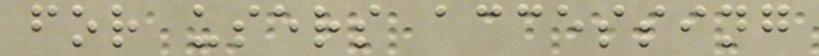for users accessing
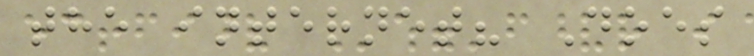the internet? Does
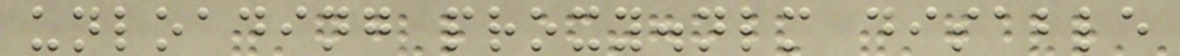unloading proxy.nlm disable
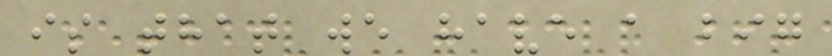is that we have a big
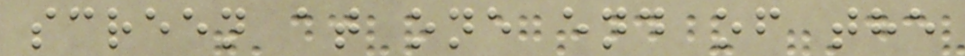screen at one end of the
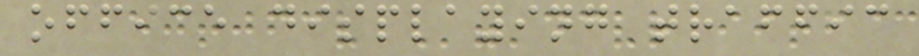office displaying traffic
